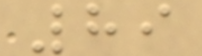89
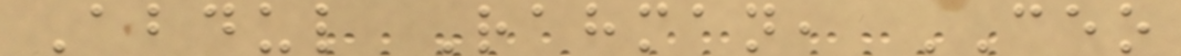Abdul Rahman, CEO
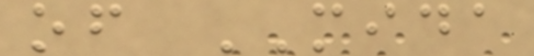of MIDA
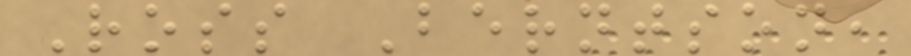Ross Berntson,
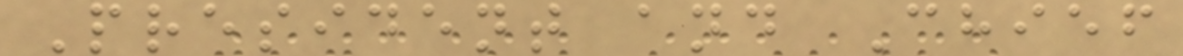President and Chief
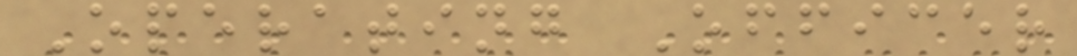Operating Officer
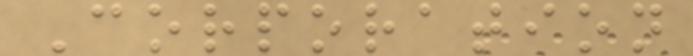Corporation
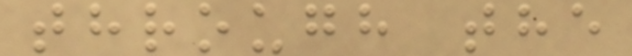through the
